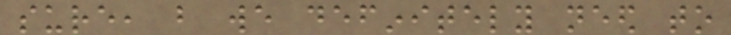sure, but we definitely need to
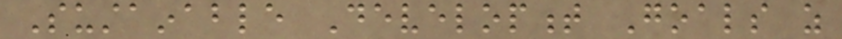Sustainable Development Goals as
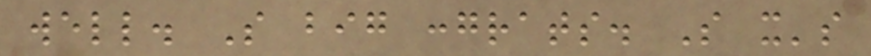well. So big congrats. So it's
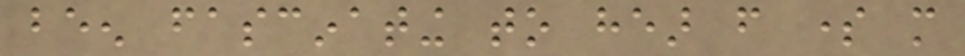been fascinating to hear from some more
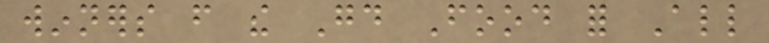winners from the Good Food for All
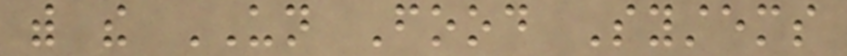with the UN Food Systems
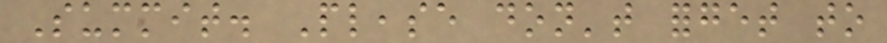Summit. Please don't forget to
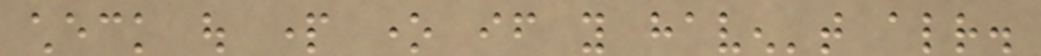check out part one if you haven't already.
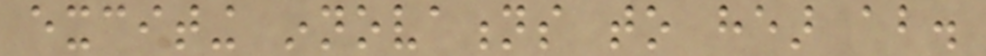exciting innovations to hear about.
